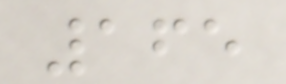165
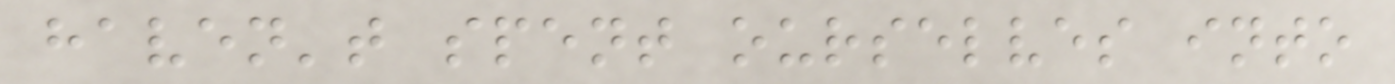haven't spent ourselves into
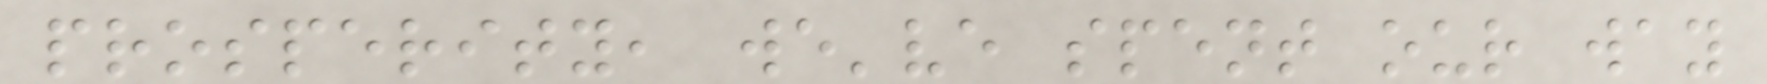prosperity, we've spent our way
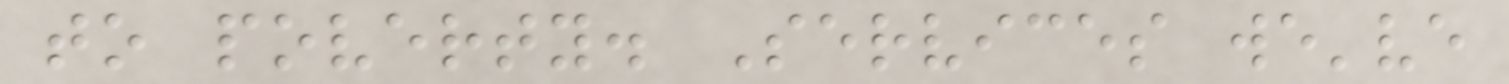to poverty. Services we've
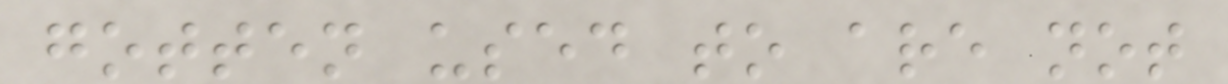gotten used to are not
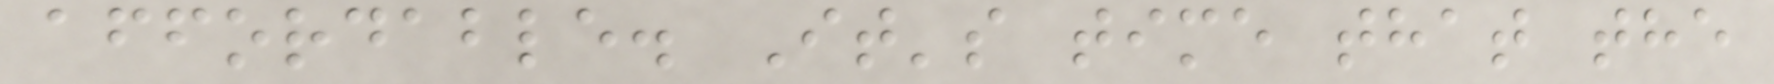affordable. It's time that the
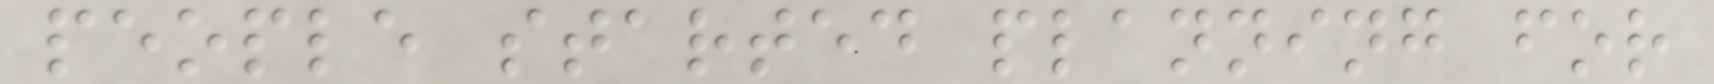people started planning for
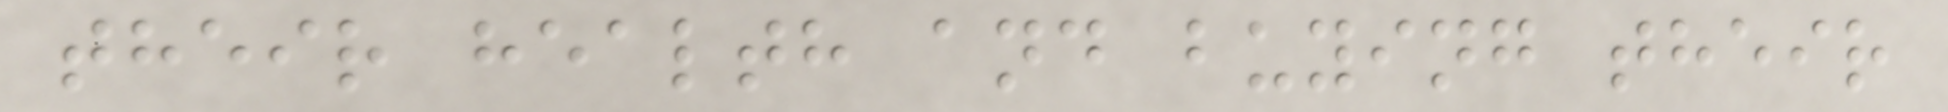their health and buying their
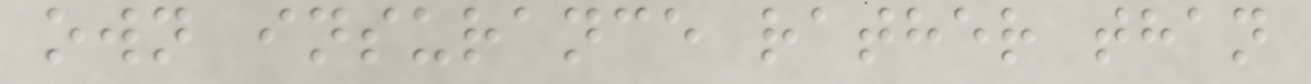own insurance rather than
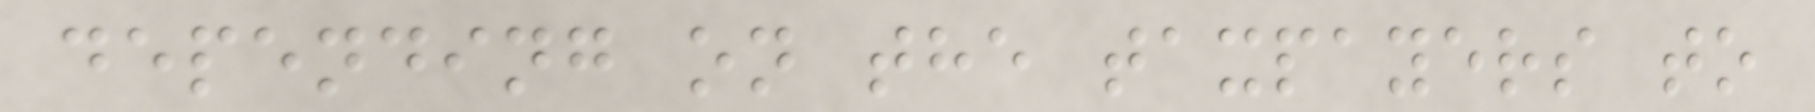depending on the taxpayers to
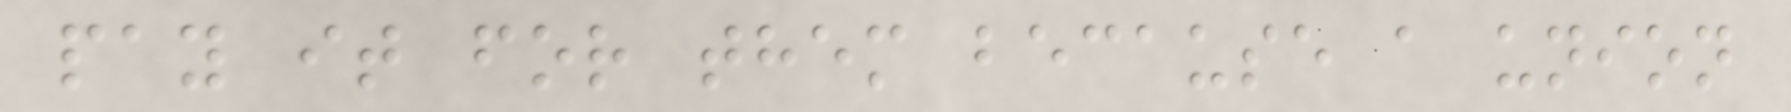pay it for them because a union
